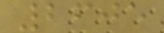2605
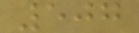507
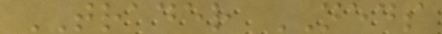TRADER NEDS
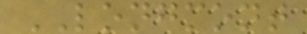LONGMONT
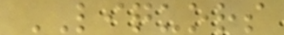LIQUORS
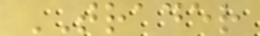TRADER
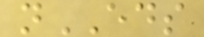nEDS
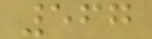567
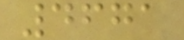4671
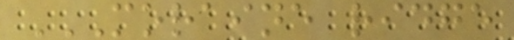MORAINE RIDGE
